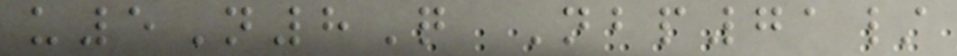u5N8Q Nbp71/
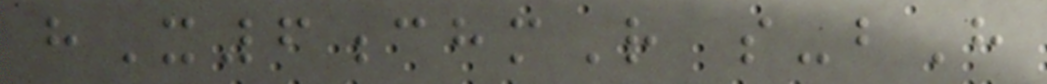hX6chmR s-bH
